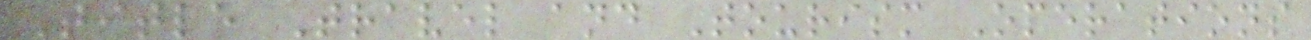Title Travel and Tourism Operations
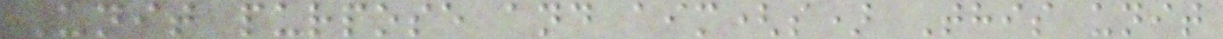Unit purpose and aim(s) This unit
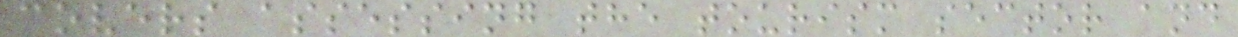covers assessing the tourism sector and
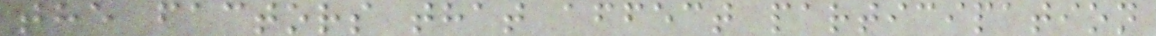the factors that affect participation
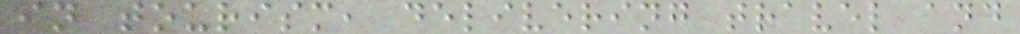in tourism, delivering travel and
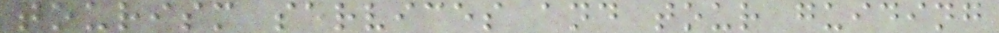tourism services and tour guiding
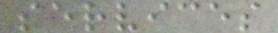services
